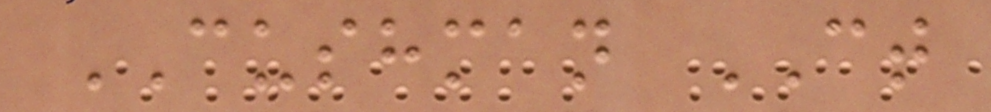CUSHMAN CT
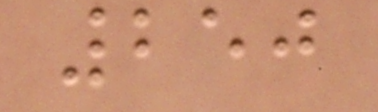250
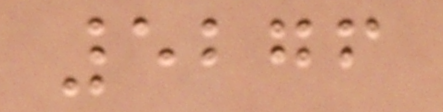5276
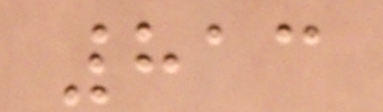813
